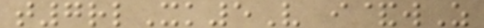t7rlXk5V i&wZ
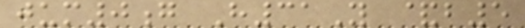jum0g H31Y &b5
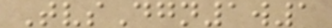TvsDgn1w1
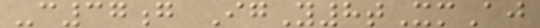-c37g IgY8tXmAj
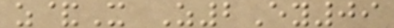z&X Z2Ey09
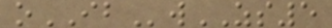oIBwZS5
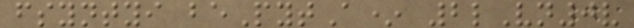fsyntyi bePytA* 2lVn0v
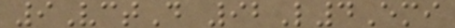9VctD 92L4Emi
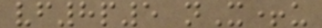vf8p5 nX+u
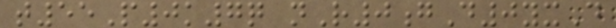t55P0k7q nR0gD0yxD
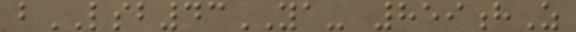bLSB43YA- 859hZ
